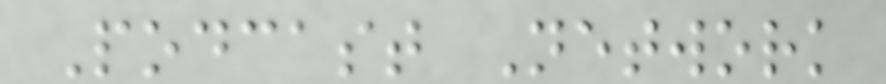Podcast Network
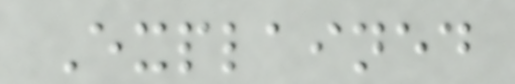Explained
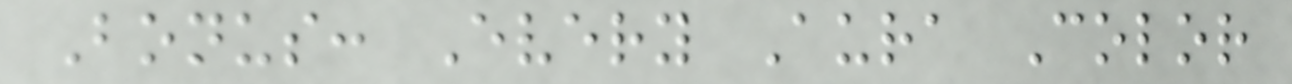Bonus: Every Aura Color
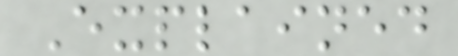Explained
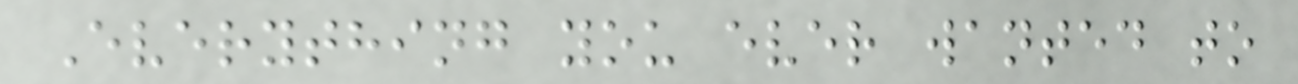Everything you ever wanted to
